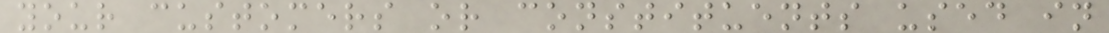your customers or constituents used in
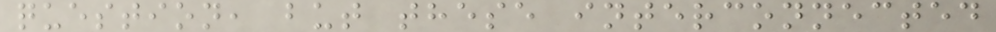question, but these interconnected
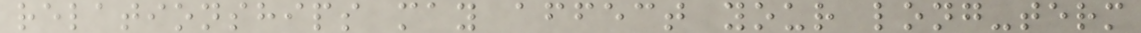relationships may affect your long-term
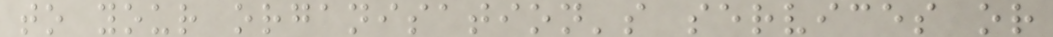to your organisation's services or
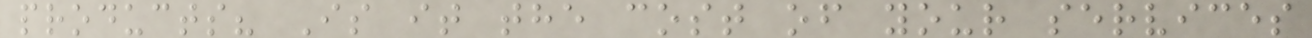products? Is it the cost of your services
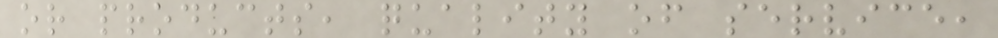or products, quality of service,
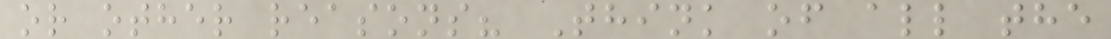or other reasons? Think of all the
